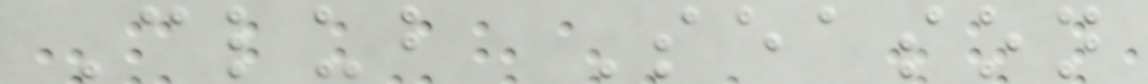Club Season
